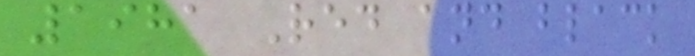1981 Red and black
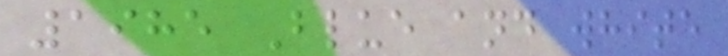1985 Blue and white
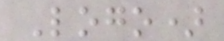Logo)
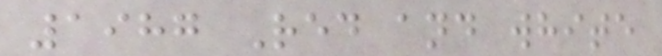1987 Red and white
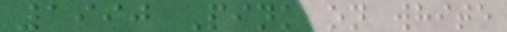1990 Pink on white
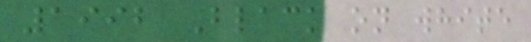1992 Black on white
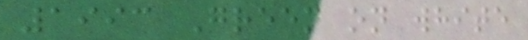1993 Green on white
